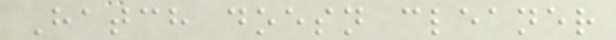Hatch doesn cleaner
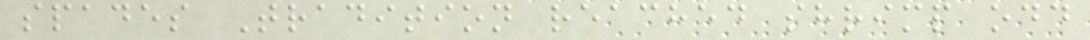spades Tradition reached shrimp odd
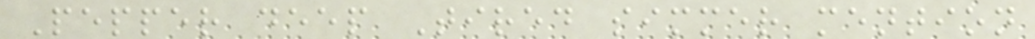Pepper deep Tired simmer mention
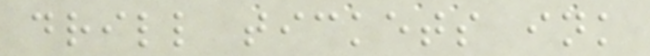drill tickets ink
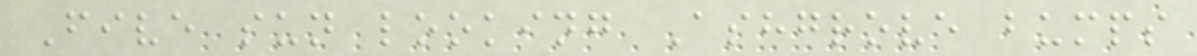Five sun looking Ashgrove bumps
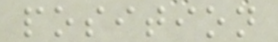position
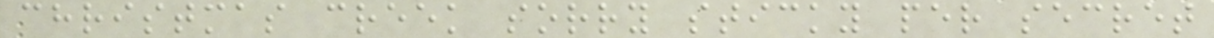christmas creek sorry sticky per secret
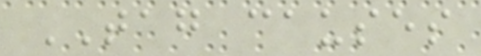TAG causes
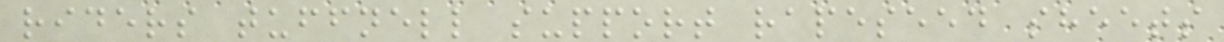riders tuffnell support rapeseed sheets
